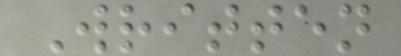Written
